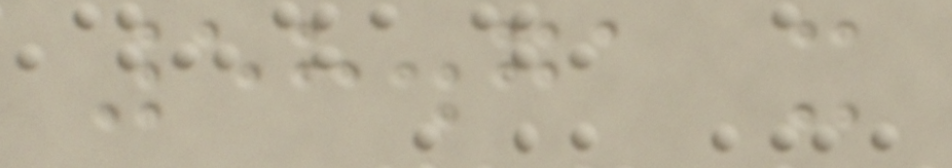58.71 x
